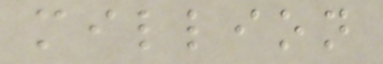million
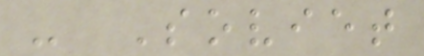- Soviet
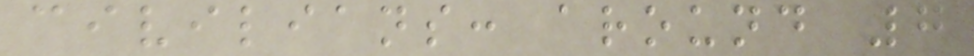civilians: around 7
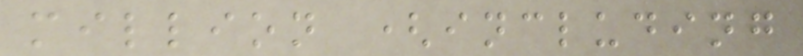million (including
